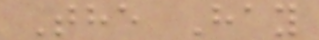The Hay
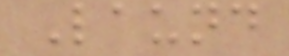Laund
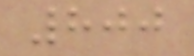800
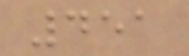451
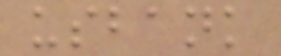usbank
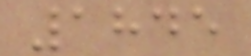1845
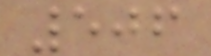506
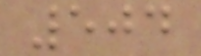504
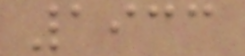1933
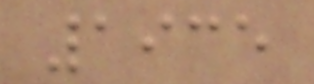1935
